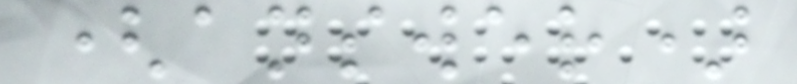(answer)
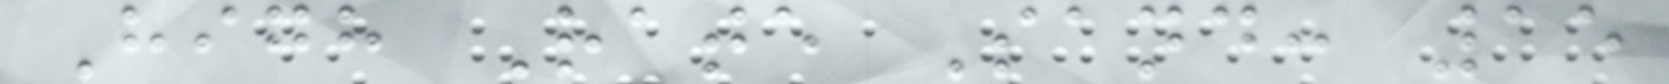High Rate Sand: 15
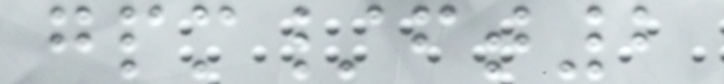gpm/ft2
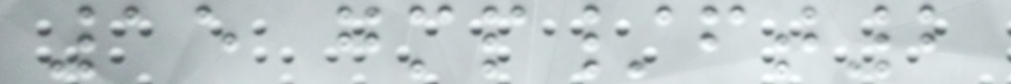15 gmp/ft2
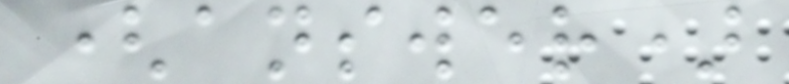(answer)
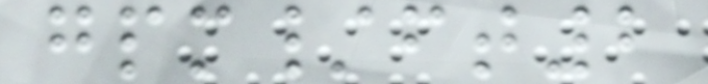gpm/ft2
